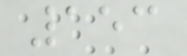153
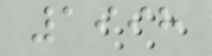1998
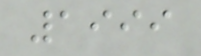1999
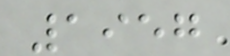1957
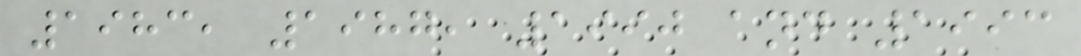1983, 1987, 1990 and 1993
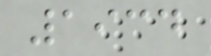1934
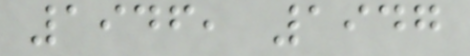1946, 1947
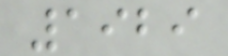1929
